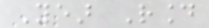Year Round
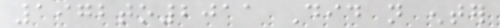1972to2011 Did not enter
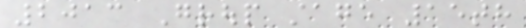2013 Group stage 15th
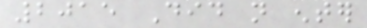2015 Did not enter
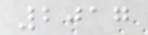2017
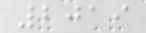2019
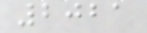2021
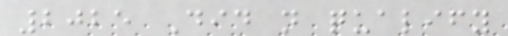2025 Did not qualify
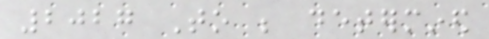2027 To be determined
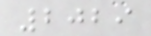2029
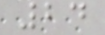24
